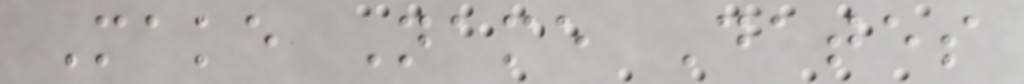Make Name Dates
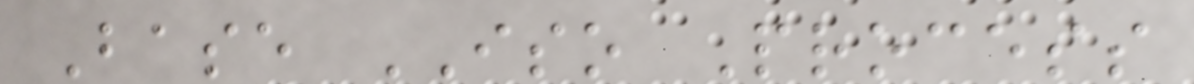Base ISO Process
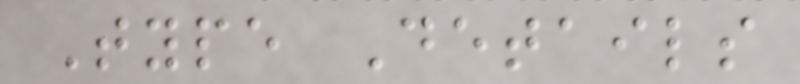Type Details
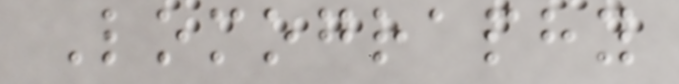Lomography
